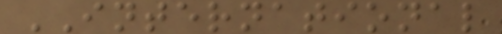INTERNATIONAL
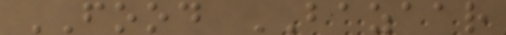FOOD BAZAAR
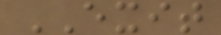EXIT
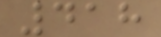418
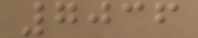7036
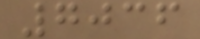7036
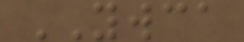YWCA
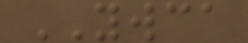YWCA
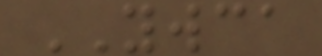YWCA
